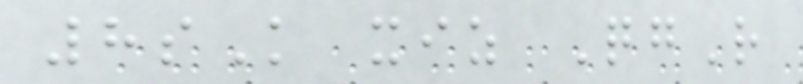8sK xiz QgR
